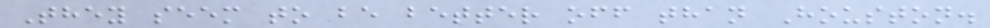They seem to be better off than Houston.
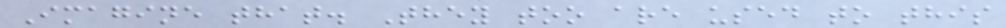Imagine that. They too are used to this
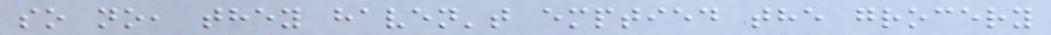so no, they haven't emptied the grocery
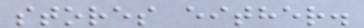stores either.
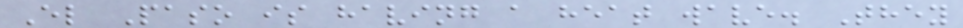El Paso is having a heat wave. They
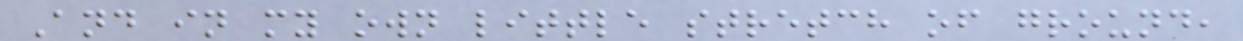And in my own little stretch of ground,
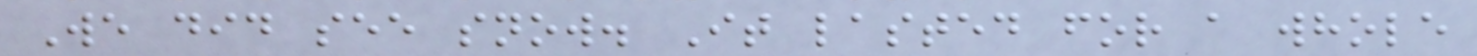We did see snow. It lasted for a whole
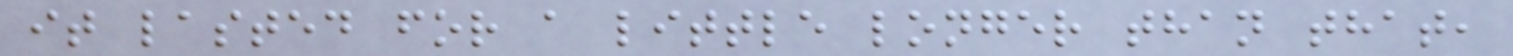it lasted for a little longer than that,
